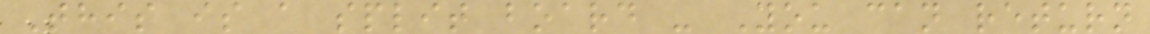This is a split board - You can return
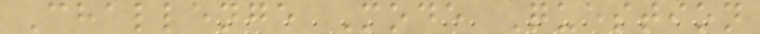Challenge Mode Question
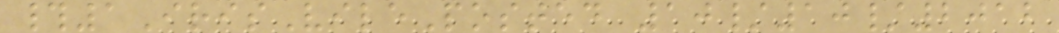#1IrisVilePosted 10/10/2012
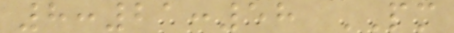8:21:58 PM
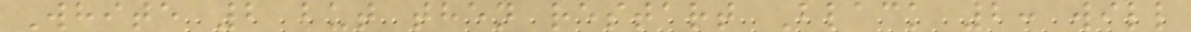White 2 but then restart Black 2: will
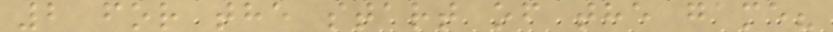2 for the start of the game?
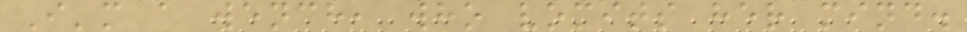I'm a wench, who vomits her mind.
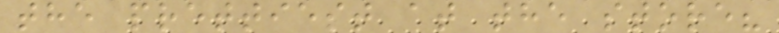the prettiest at the store?
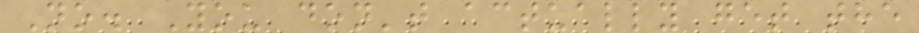No. You don't actually get the
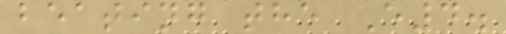beating the E4.
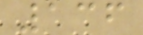136
